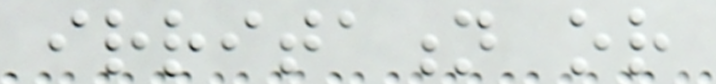irritation or
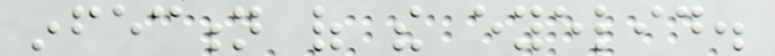infection of the eyelid.
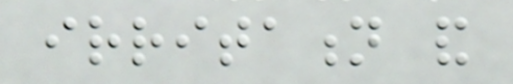irritation and
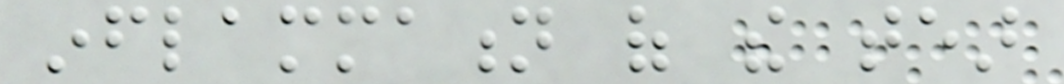inflammation of the tear
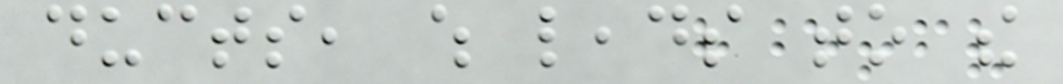ducts, which leads to the
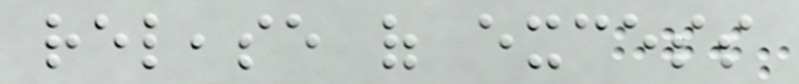release of excess
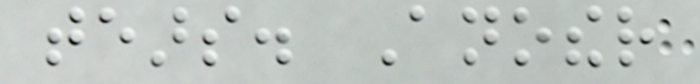tears. Another
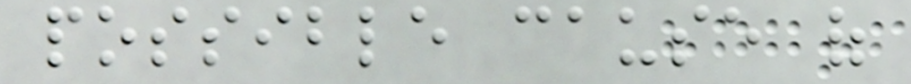possible cause of
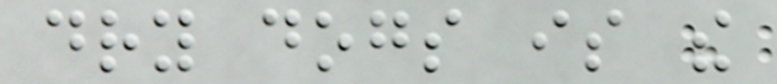dry dogs is the
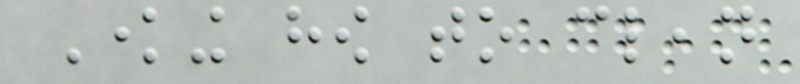Knowing how to clean
